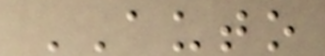AUTO
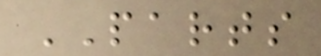PARTS
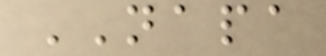NAPA
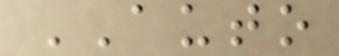AUTO
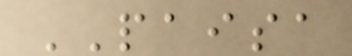PAISA
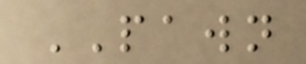PAWN
